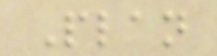Plan
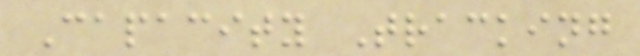Capacity Tracking
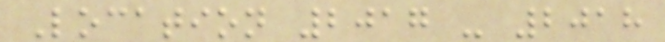Location 2017 - 2018
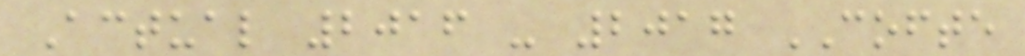Actual 2016 - 2017 COFTE
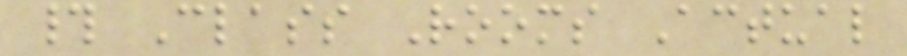# Class Rooms Actual
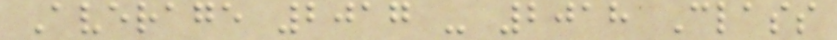Average 2017 - 2018 Class
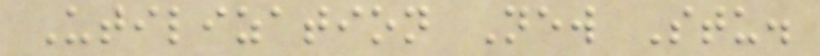Utilization New Stu.
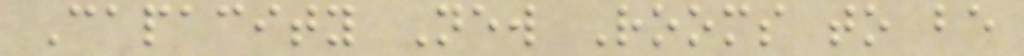Capacity New Rooms to be
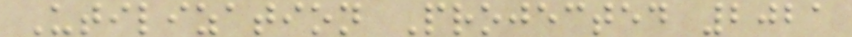Utilization Projected 2021
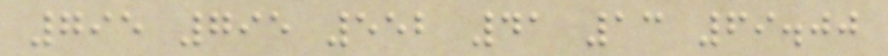795 795 552 41 13 69.00
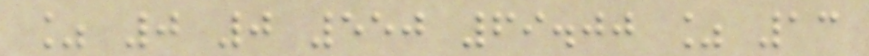% 0 0 550 69.00 % 13
